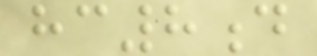hc8d
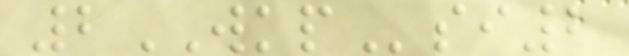2WKPsi2
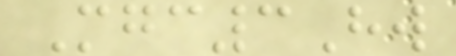Mgc3Hw
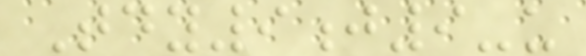Tdy9j9-u
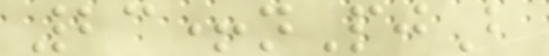23+nPjB
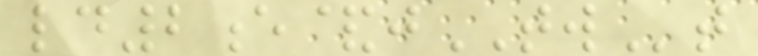ld2e&jTWt
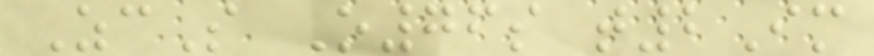ZcS O76s t2Im
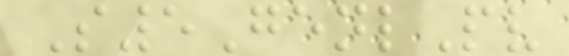S5GenlPv
